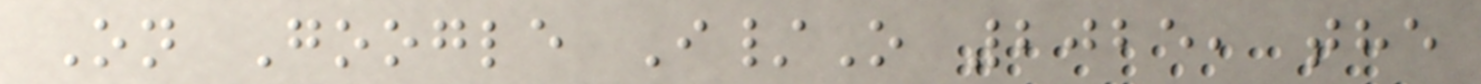On Google I/O 2025, the
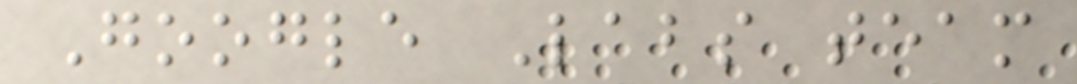Google Labs team
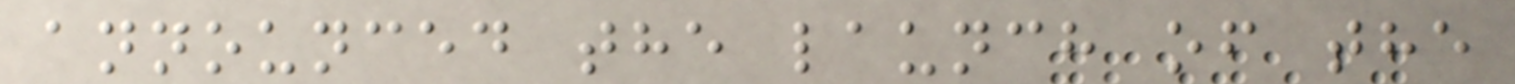announced the launch of the
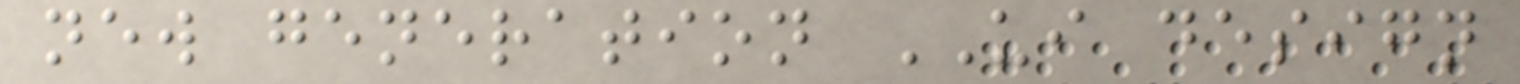new generation UI design
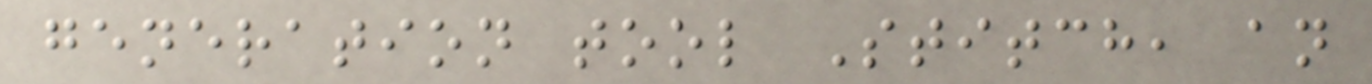generation tool Stitch, an
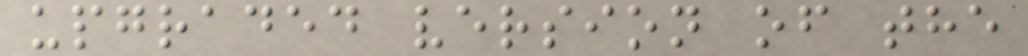upgraded version of the
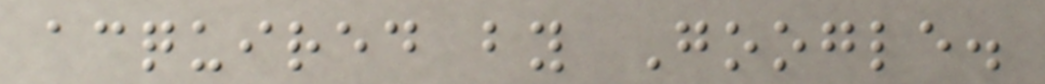acquired by Google.
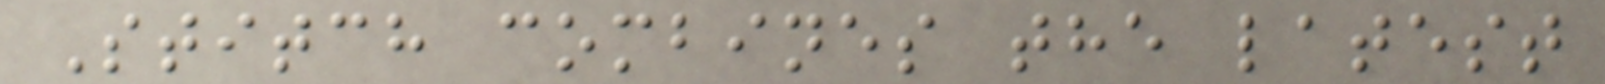Stitch combines the latest
